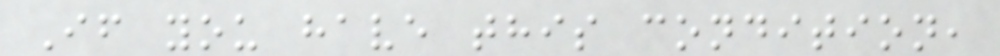If you have this condition,
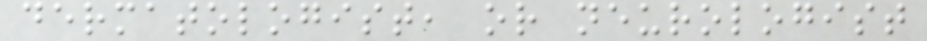dermatologist, or neurologist
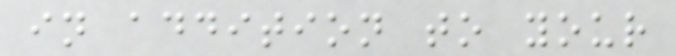in addition to your
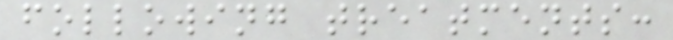following treatments:
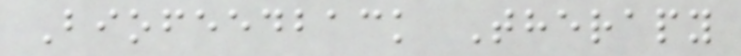Biofeedback Therapy
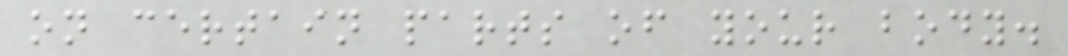on certain parts of your body.
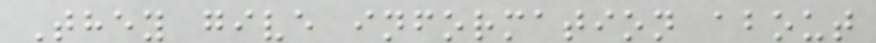They give information about
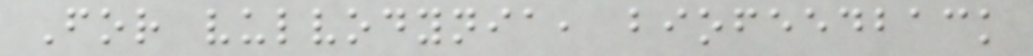For vulvodynia, biofeedback
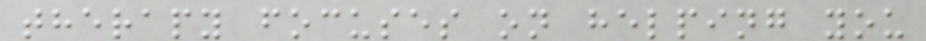therapy focuses on helping you
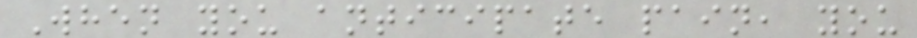When you anticipate pain, you
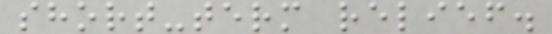short-term relief.
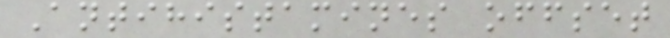Antihistamines offset
